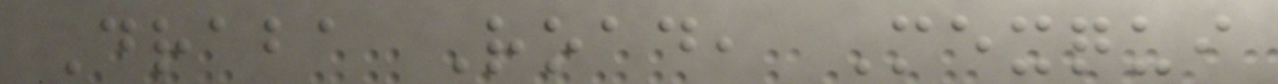Draba Road, Mexqui
